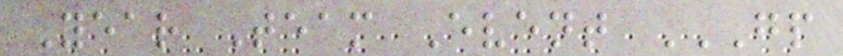Year Team Event GP
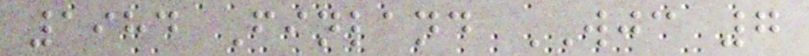1984 Finland WJC 7
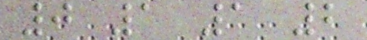0 1 1 2
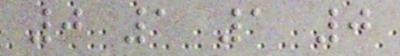0 1 1 0
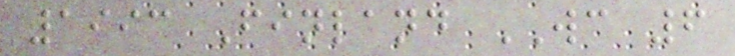1993 Finland WC 6
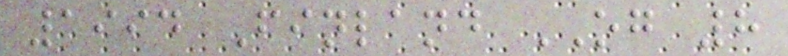1994 Finland OG 8
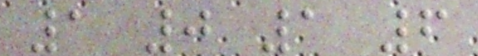1 0 1 6
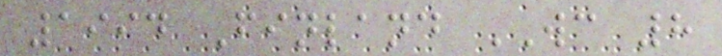1994 Finland WC 8
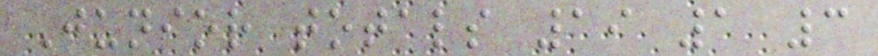Junior totals 19 1 3
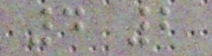4 2
